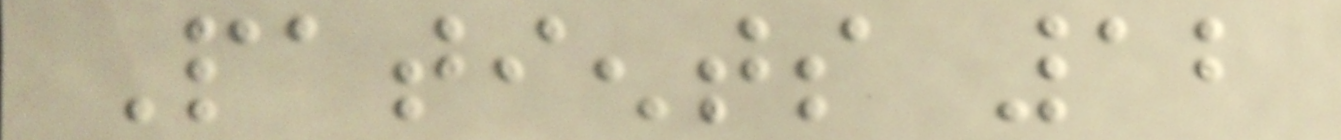Patients 12
